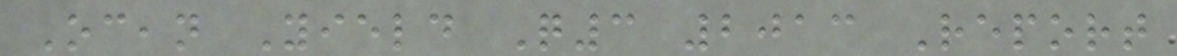Ocean Yield Q3 2013 Report
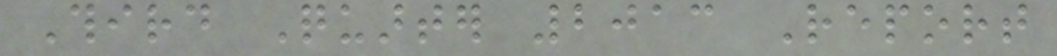Third Quarter 2013 Report
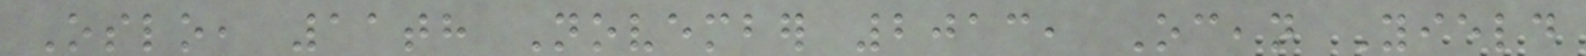Oslo, 11th November 2013, Ocean Yield
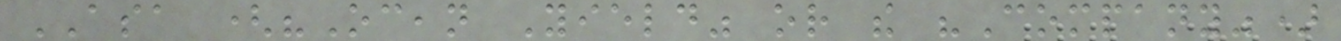ASA ("Ocean Yield" or the "Company")
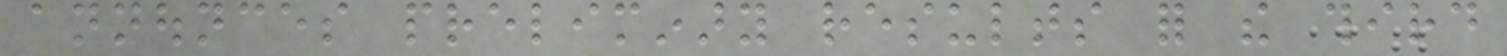announces preliminary results for the third
